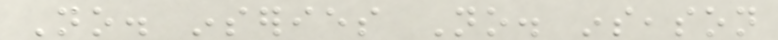No. inseries No. inseason
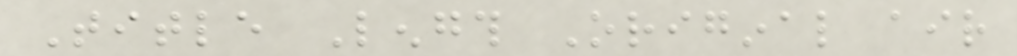Title Length Original air
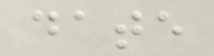date
